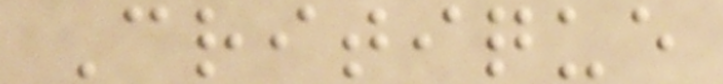Critique
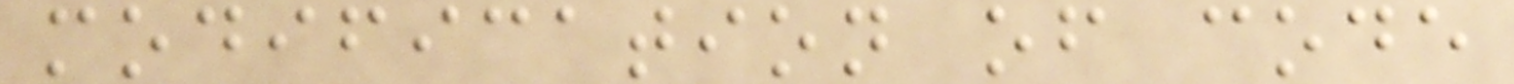modification of code
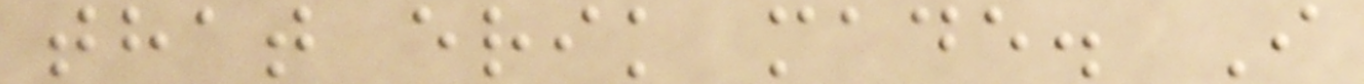that erik made. I
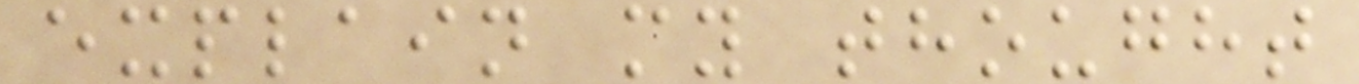explain my thought
